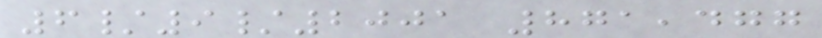6/9/2001 871,477
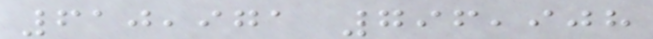610,971 796,908
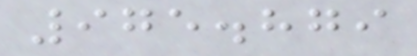975.879
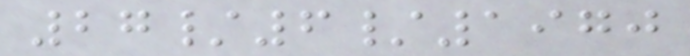27/6/1970
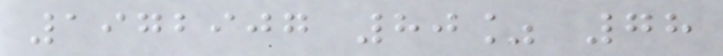1972907 80% 78
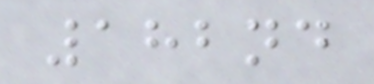182nd
